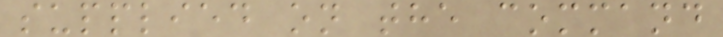supplied on the command
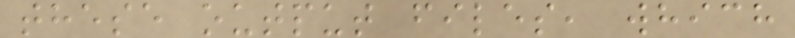these output files, which
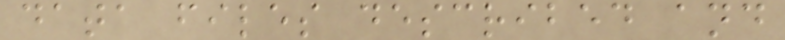data files described and
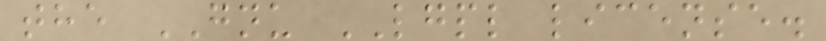the GNU LGPL license.
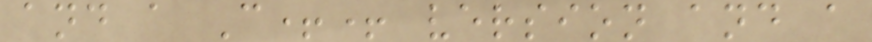and a C++ version and a
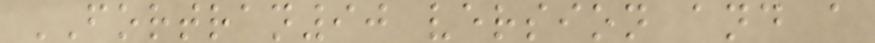FORTRAN90 version and a
